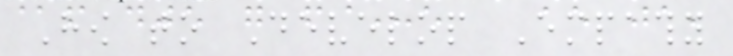How to Develop Empathy
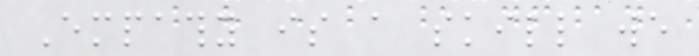Empathy is a skill we
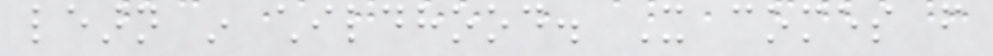learn in childhood. It comes from
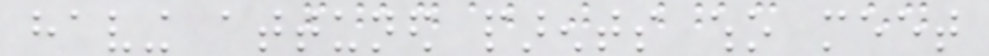having attuned parents who meet
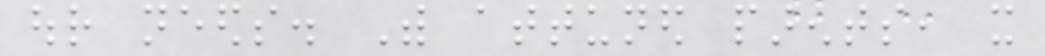our needs. With attuned parents, it
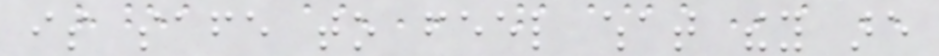is safe to feel what they are
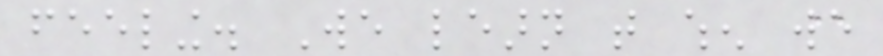feeling. We learn that when we
